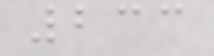233
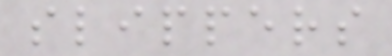slippers
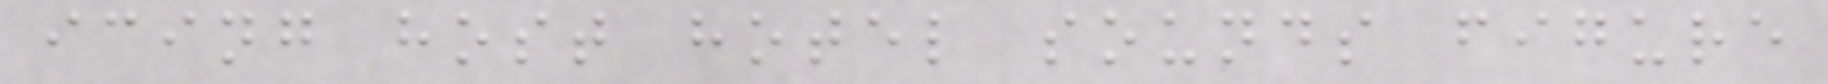icing host hotel sounds figure
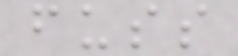fuss
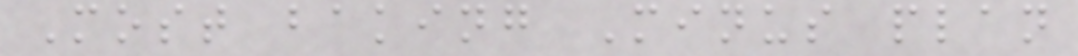Most baking Minus plan
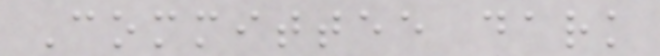Committee dark
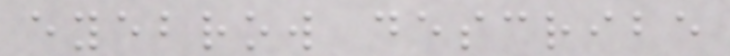eyebrow describe
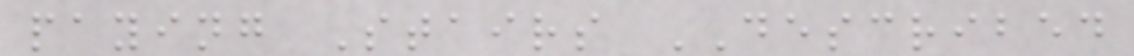paying Stairs DESCRIBED
